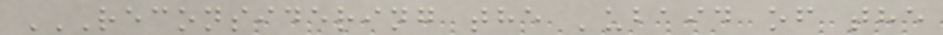RECONSIDERING THE 'UBAID OF THE
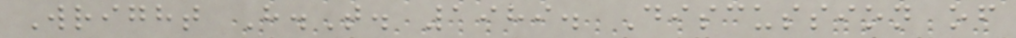Wright H.T. 1989. Discussion of
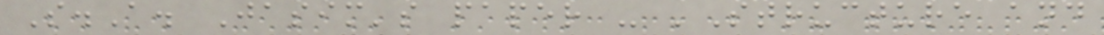S.A. Jasim's paper - 'Structure and
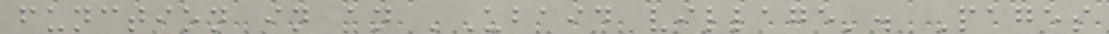function in an 'Ubaid village'. Pages
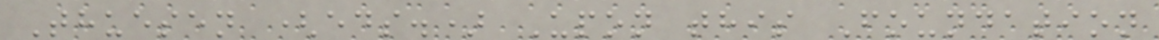Thuesen (eds.) Upon this Foundation
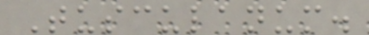Tusculanum.
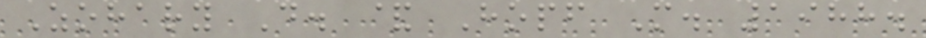Zohary D. & Hopf M. 1988.
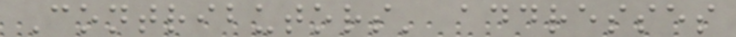Contributors' addresses
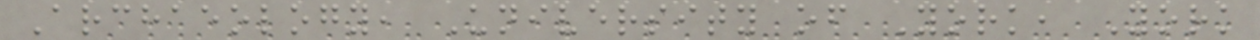Archaeology, University of York, York
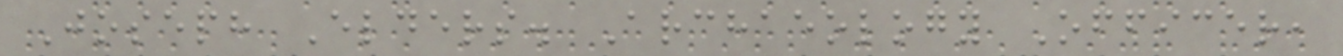Joseph Elders. Archaeology Officer,
